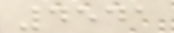4541
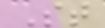St
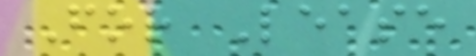For Lease
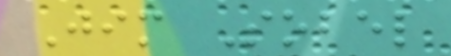Jim Sobel
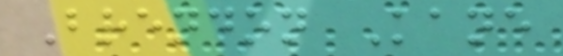Brendon Kane
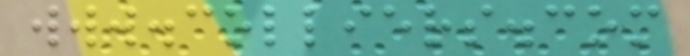www.colliers.com
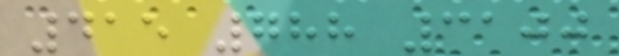415 788 3100
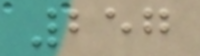257
